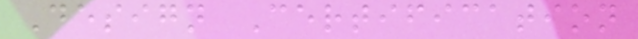Design Certification
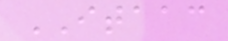ITAAC
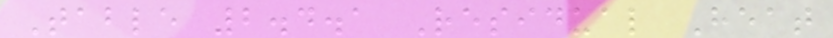Table 2.4.1 Residual Heat
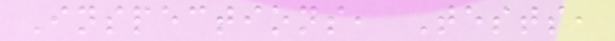Inspections, Tests,
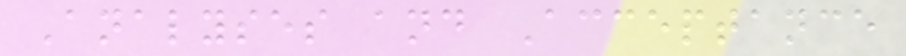Analyses and Acceptance
